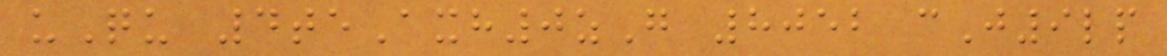uQu 4teAxh0zG 8052 cJ9lp
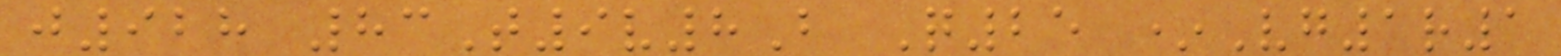j928 83T9v8B Q25 *Vg1r1
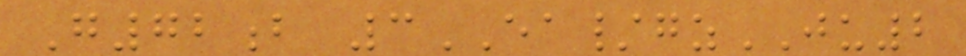G72b 3EA/gzJU2
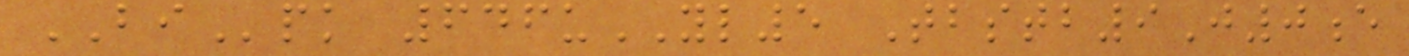BIpk 646uYL5 Tbstb9J0e
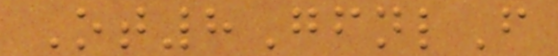Ot8GfnlF
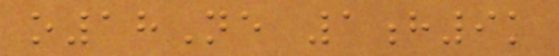o18Ne 1h9k
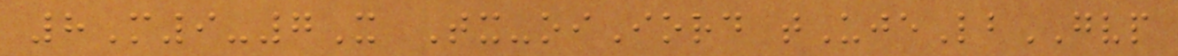8M9-7X Tx-oiIord tUjeLbGVP
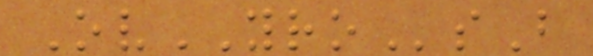OvYROsB
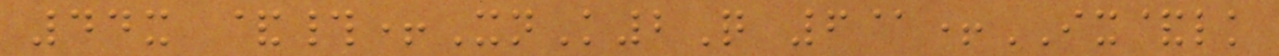44x &#+XnK2Q 6@+IX&lk
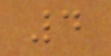4
